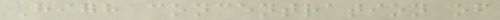High concentration of
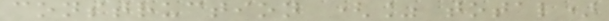construction (% total)
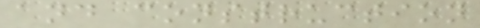and construction
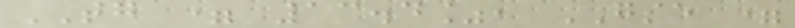TG = 13.4%, GSE =
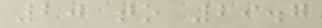20 to 29.7
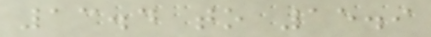13.4 to 15.9
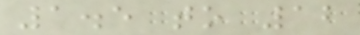1.5 to 12
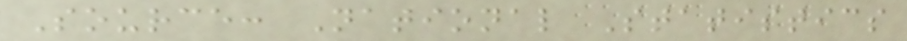Source: National Statistics
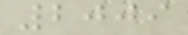2009
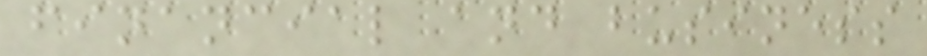financial and business
